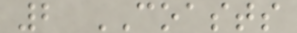2 COASTS
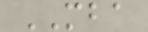MBA
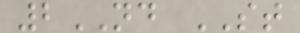2ND ST
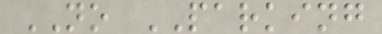NO PARKING
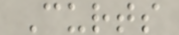Curts
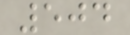504
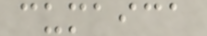cumaica
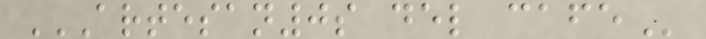ARTESAN0S DEL CAFE
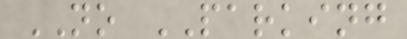NO PARKING
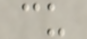cu
